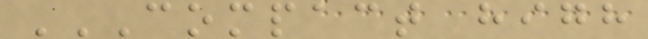COMPACT HIGH
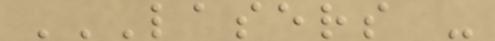LASERS -
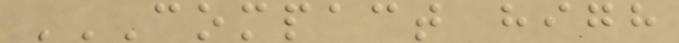COMPACT HIGH
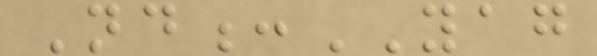Nd:YAG
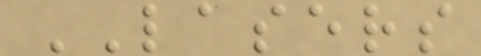LASERS
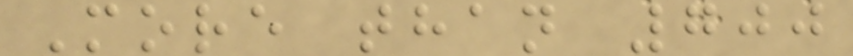More than 700
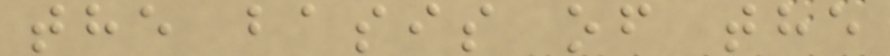the basis of the
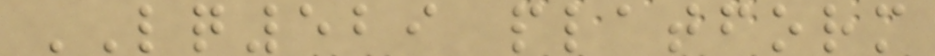LQ529 platform
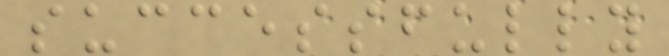successfully
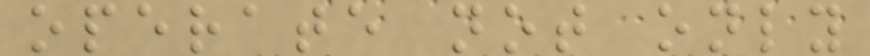operate not only
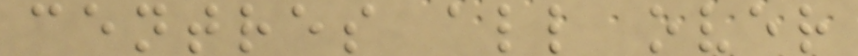centres all over
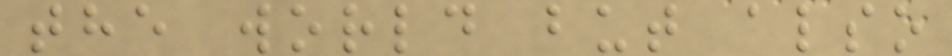the world but also
